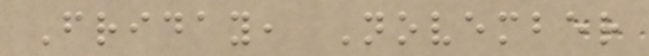Friday, November
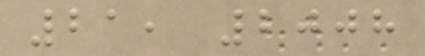21, 2008
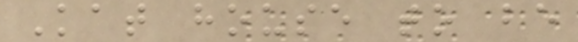Kat house to be
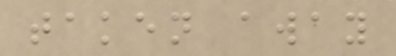taken away
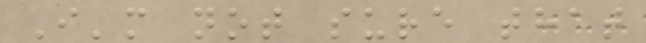I'm not sure that
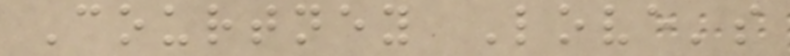Courtney Love's
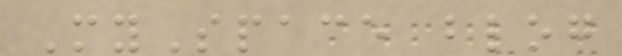MySpace blog
